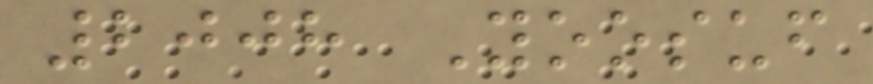2008 Yoosuf
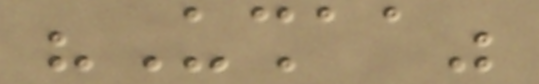"Ushaa"
